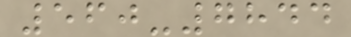560-7844
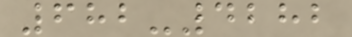682-4282
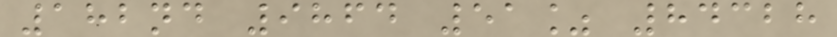182nd 9864 51% 84328
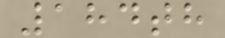184th
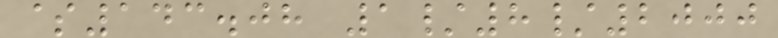$143.08 1/8/2000
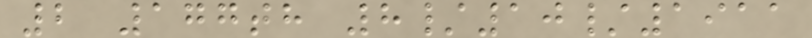2 177th 8/10/1911
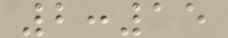2:15
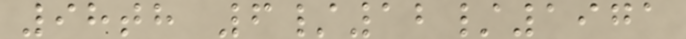98th 6/12/1971
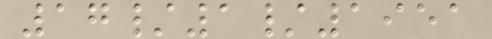17/1/1951
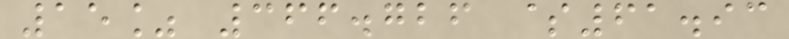15% 366.726 $61.93
